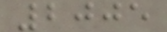2005
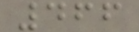466
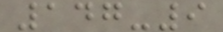147-9
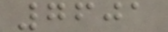7601
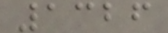1326
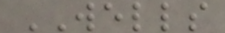WELLS
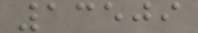13509
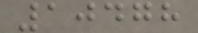10478
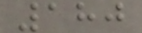180
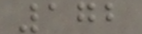172
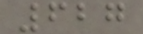627
